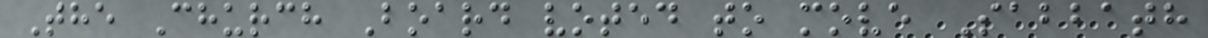The Church Board voted to move Sabbath
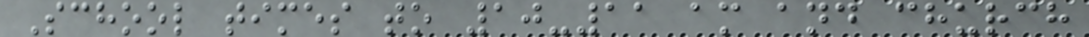School times to 10-11 am and church
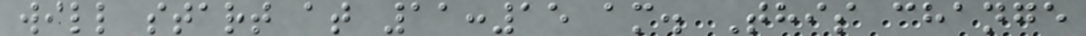will start at 11:15 am. This change
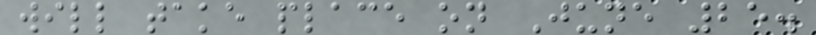will take place on June 25.
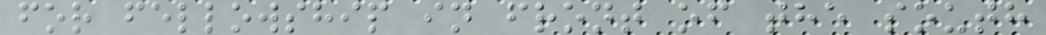for fellowship in front of the south
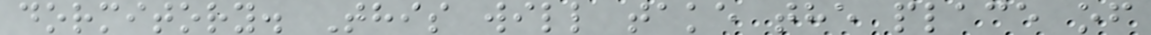dormitory. This will take the place of
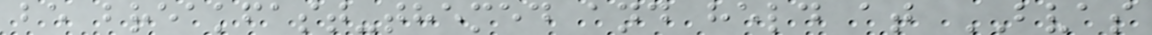be breakfast-themed and held at BVAS
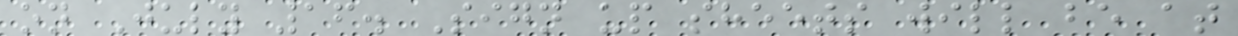on July 16. Sign up sheets will be at
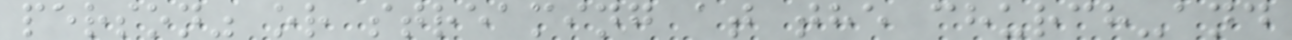person" or streaming at the church-and
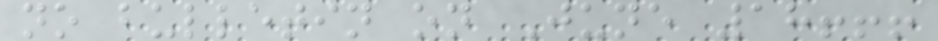no bulletin on June 18!!!
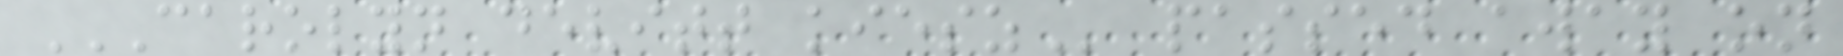CAROLYN DEVITT KIESZ passed away on
